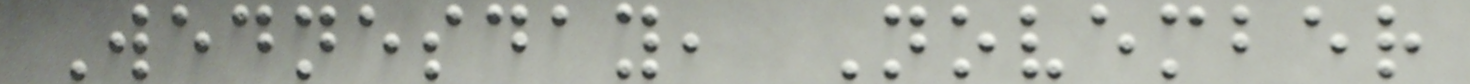Wednesday, November
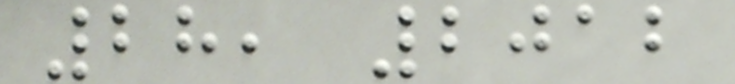28, 2012
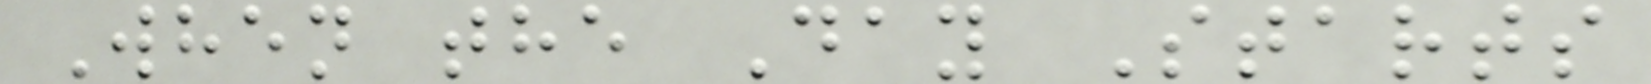When the Day Starts
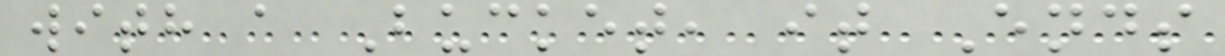with a Bucket, it Ends
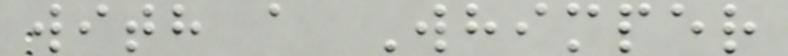with a Whimper
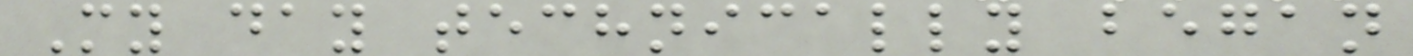My day technically began
